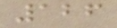126
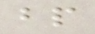bp
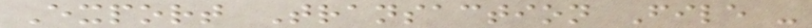Export Transaction File -
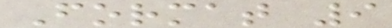Format 9
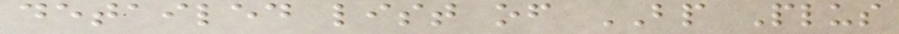detailed list of BP Plus
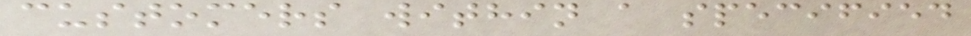customers within a specified
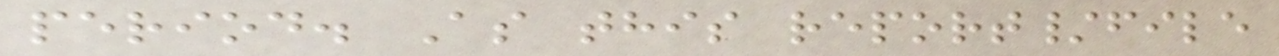period. As this report/file
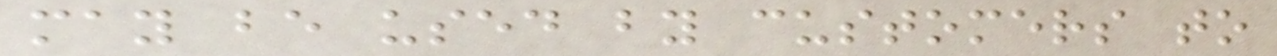may be used by customers to
